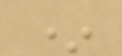*
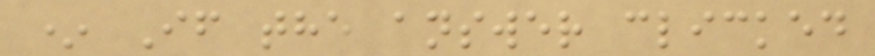* If the answer clicked
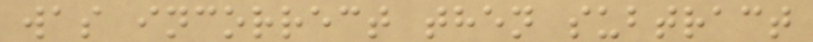was incorrect then subtract
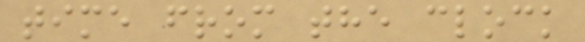time from the clock
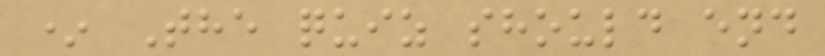* The quiz should end
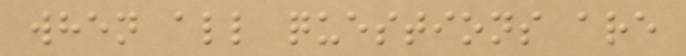when all questions are
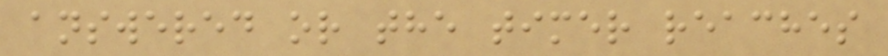answered or the timer reaches
